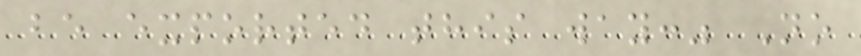be exported this way:" No
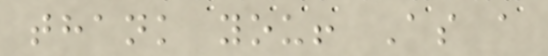thank you! As a
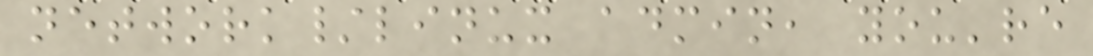network/linux admin, you're
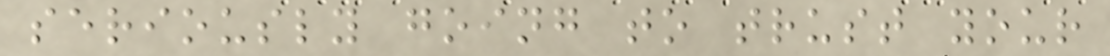seriously going to trust your
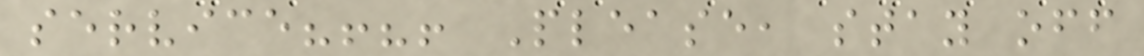service?!?! Please, stay off
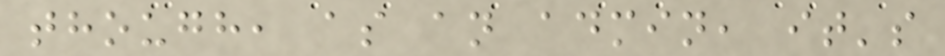though, as an admin, it's
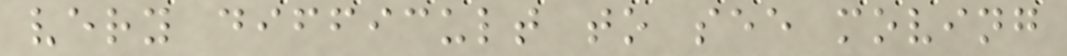very difficult to see moving
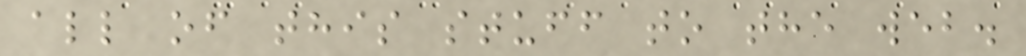all of this stuff to the web.
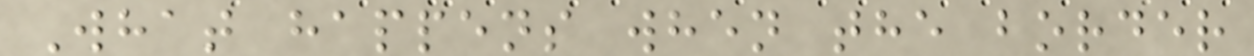What happens when the border
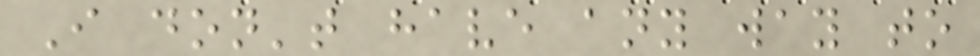I don't have any way to
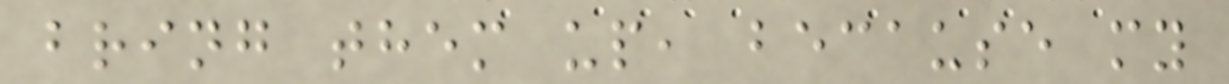bring them up, because my
